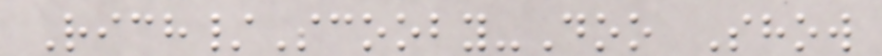Rich/Scooby-Doo Show
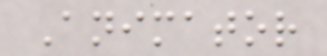Animator
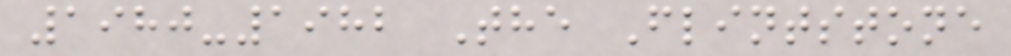1980-1982 The Flintstone
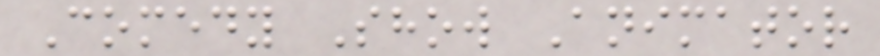Comedy Show Animator
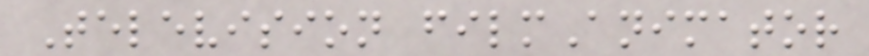Television filmAnimator
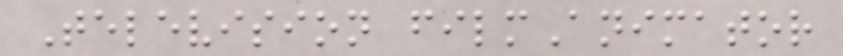Television filmAnimator
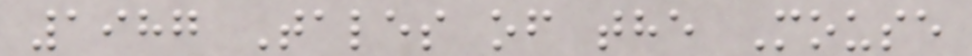1987 Tales of the Mouse
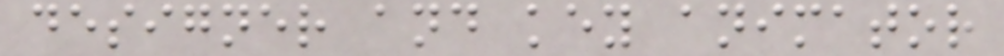designer and key animator
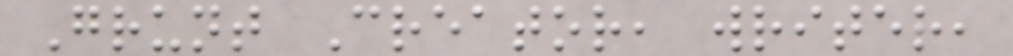Grunt Creator, writer,
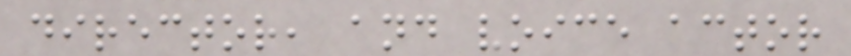director, and voice actor
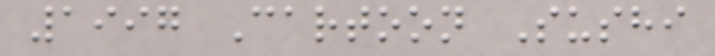1997 Cartoon Sushi
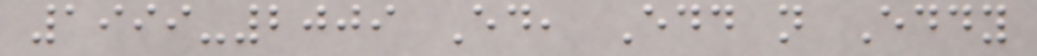1999-2009 Ed, Edd n Eddy
